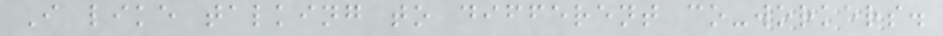I like talking to different co-workers.
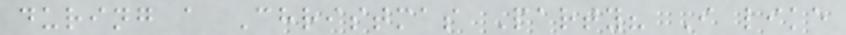during a Christmas Party? I like
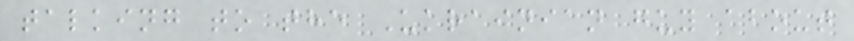talking to the Ukrainian guy about
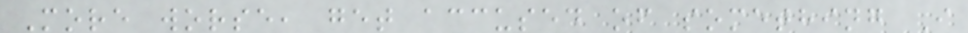More worse, get accused of something I
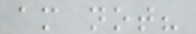am not?
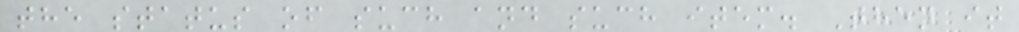the status of such and such item. Then it
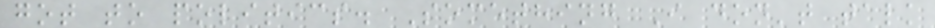got to politics. Something I don't talk
